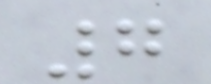7
